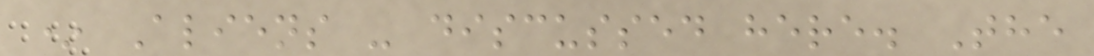* Aliens - discussed here. The
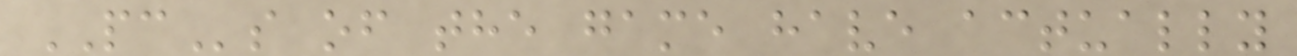PCs of the game have actually
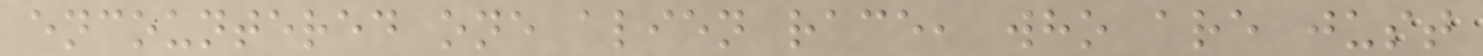encountered one alien race, who are just
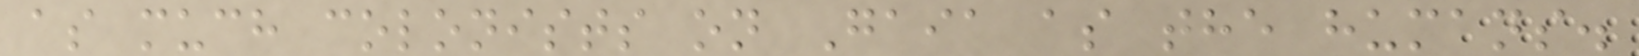as much colonists on Gaia as the humans.
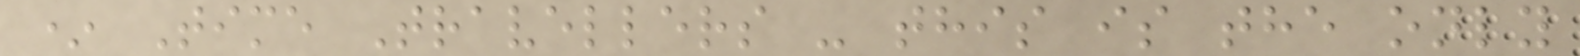* Time Travellers - this is the only
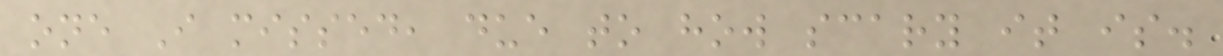one I missed, due to how scary it is.
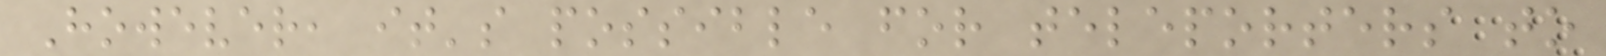However, it's possible for teleporters to
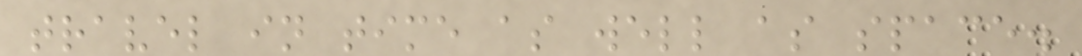travel in time as well as space.
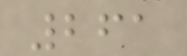261
